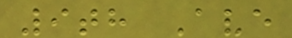9th Ave
